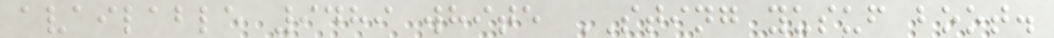available 9489 white STING yusuf boot.
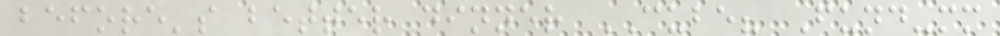before's better dinner CUBE? Fund-mm
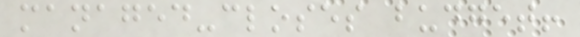managed-closes budget!
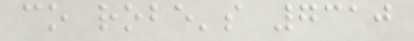co robe's 7310
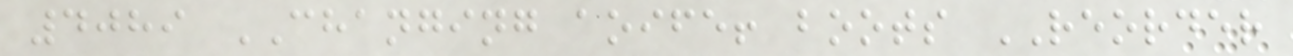4089 CHANGING aoife! boots REORDER
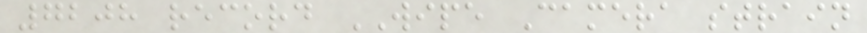7208 record WIPE Camera strain
